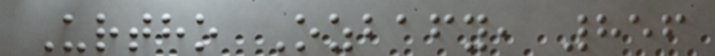Urtho Ozbafy, 856
